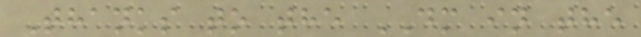Thanks to the DM in the
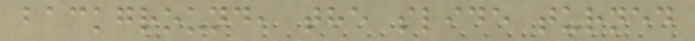background, the slide turned
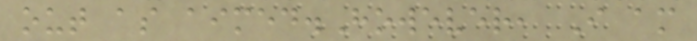out as aimed.However, I am
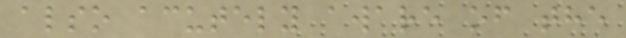also acutely aware of the
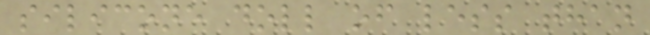silicone doll of less than
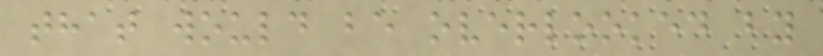that would be overlooked by
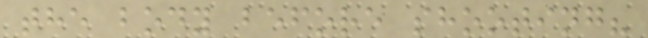the body before shooting?
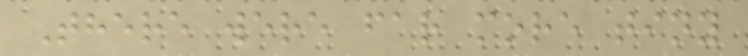There were far more tiny
